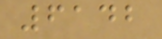6142
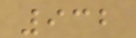932
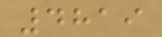4819
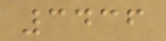3436
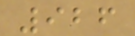926
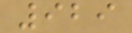929
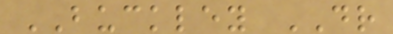BUCKLEY DR
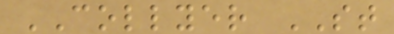COLLYER ST
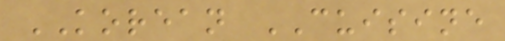KOREAN CUISINE
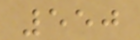550
